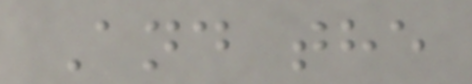And the
